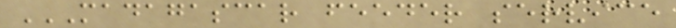MADAGASCAR FEEDER SERVICE
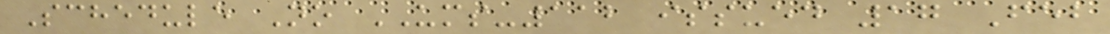Schedule No UMS-112 issued 17 Feb
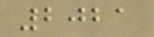2021
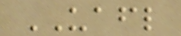UAFL
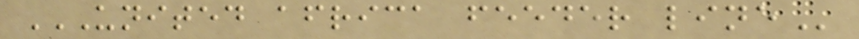UNITED AFRICA FEEDER LINE
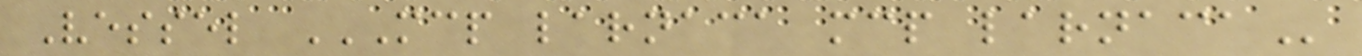Vessel MCP LARNACA MCP LARNACA
